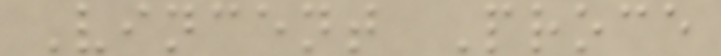Vincent Proce
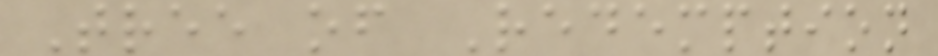Tree of Redemption
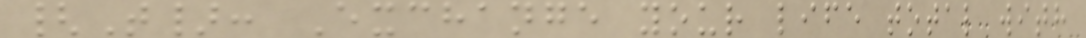{T}: Exchange your life total with
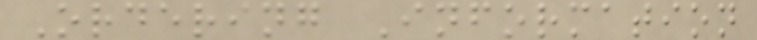Ordering Information
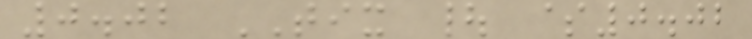0.02 TIX | $0.02
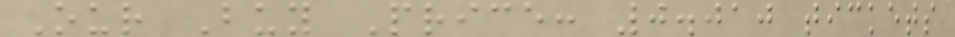Our Buy Price: 0.010 tickets
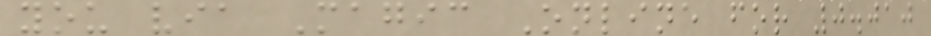you via Magic Online for 0.010
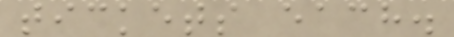tickets each.
